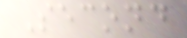Second
